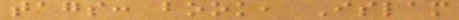tags: book, Islam
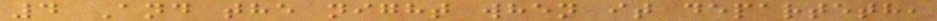4 And the night when it departeth,
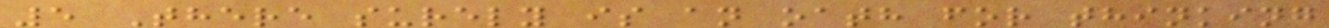5 There surely is an oath for thinking
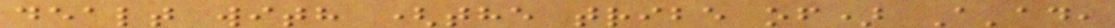dealt with (the tribe of) A'ad,
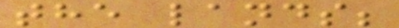the lands;
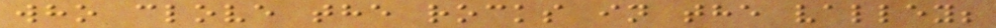who clove the rocks in the valley;
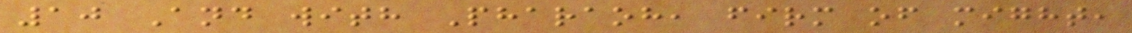10 And with Pharaoh, firm of might,
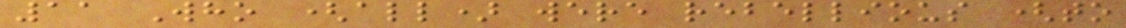11 Who (all) were rebellious (to
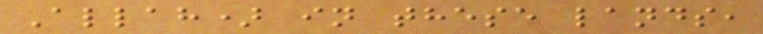Allah) in these lands,
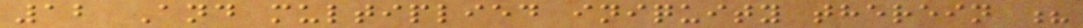12 And multiplied iniquity therein ?
